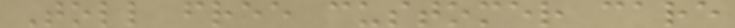Toll free customer care
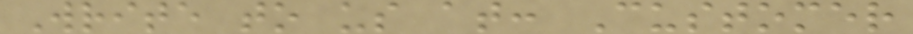Write to us at: Customer
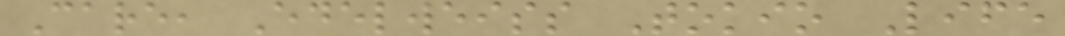Care, Edelweiss Tokio Life
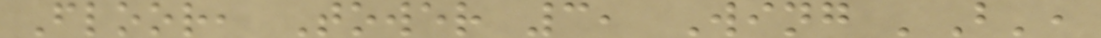Floor, Tower 3, Wing 'B',
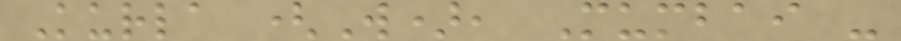Kurla (W), Mumbai -
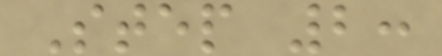Step 2:
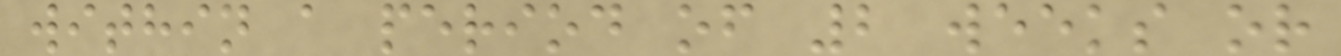within a period of 2 weeks or
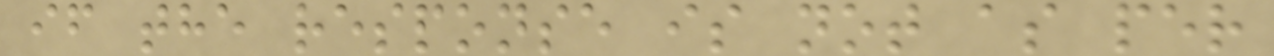if the response is not as per
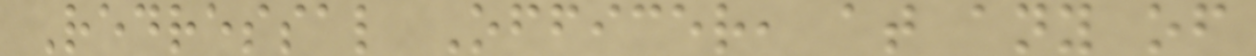Redressal Officer, at any of
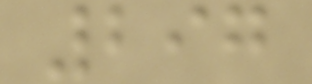297
